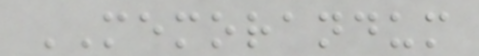MEMORANDUM
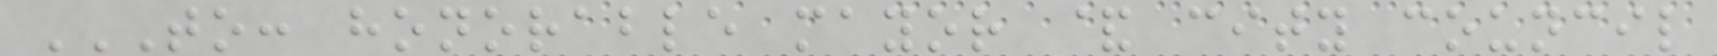TO: HONORABLE MAYOR & CITY COUNCIL
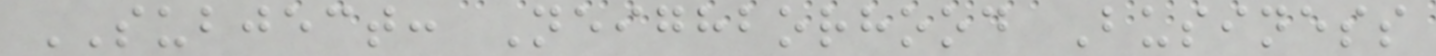SUBJECT: Neighborhood Business
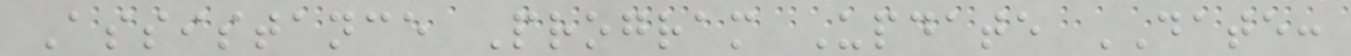Assistance Program Update DATE:
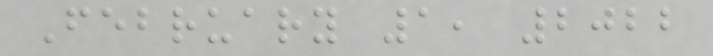February 1, 2022
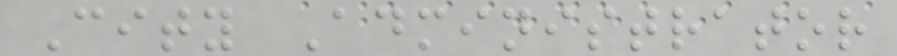City Administrator
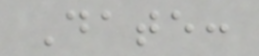Date:
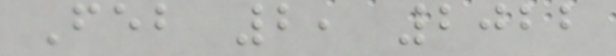Feb 2, 2022
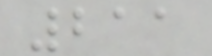211
